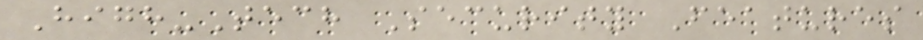High-Tech Security Features
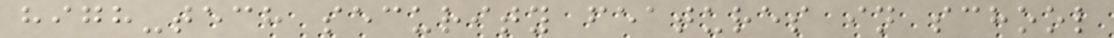high-tech security features in school
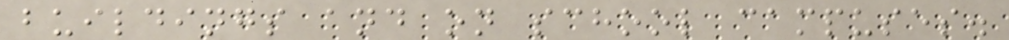buildings and on school campuses.
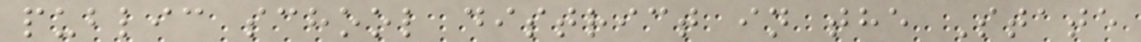public school district in the State
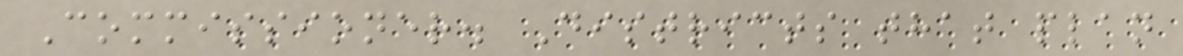Commissioner. Districts that plan
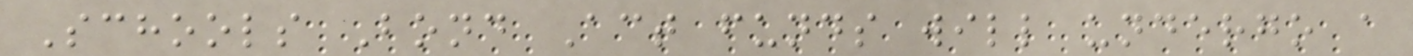Schools Bond Act funds will undergo a
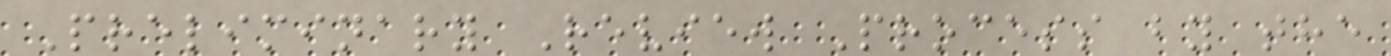Preliminary Review Process by the
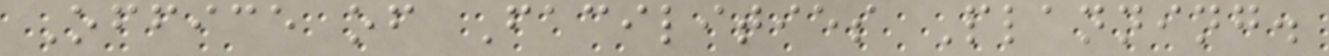Office of Facilities Planning.
